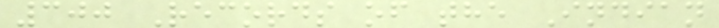300 Records of the Indian
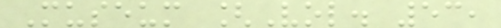Museum [Vol. 53,
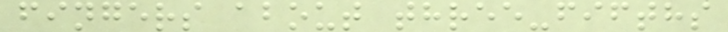fingers about three-fifths
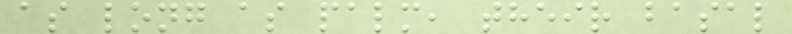as long as palm, their basal
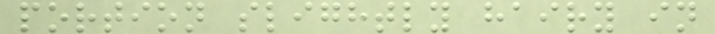portion slightly hairy in
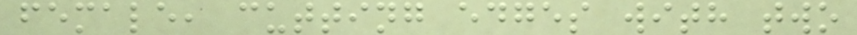female, cutting edges with two
